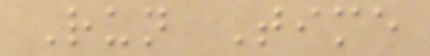Run Time
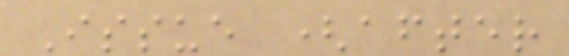Issue (after
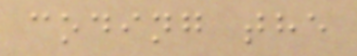coding the
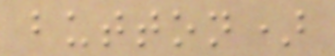button)
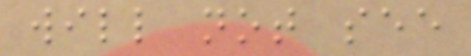will not see
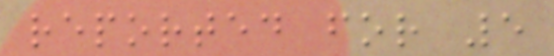reported for 5
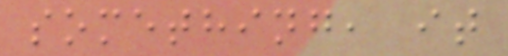something, it
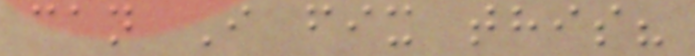can I fix this?
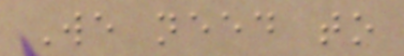We need to
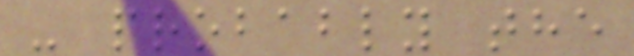- probably the
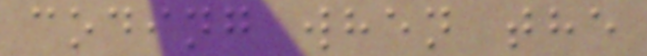coding when the
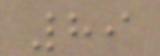89
